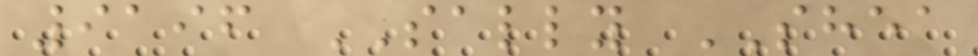9196 SALLY SHEA
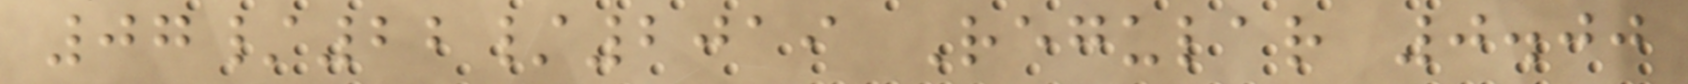07/22/2019 Regular 0.00
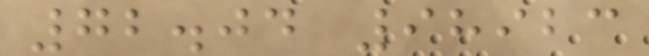72.04 98923
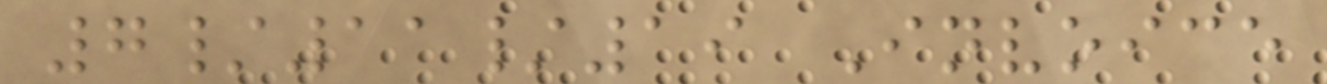7/11/19 Invoice
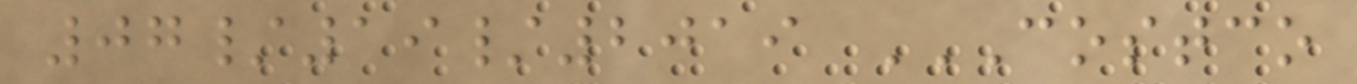07/19/2019 COSTCO
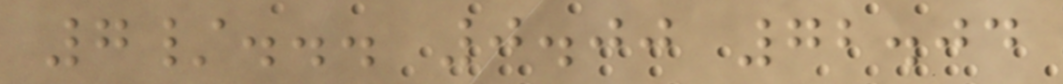7/... 0.00 72.04
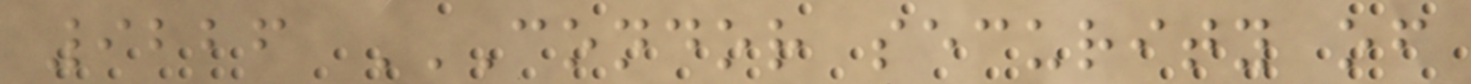9226 CONDOR SECURITY OF
